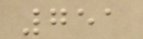751
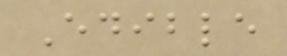Edible
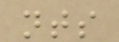nts
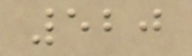520
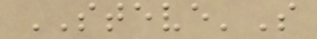STEVE'S
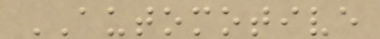AUTOMOTIVE
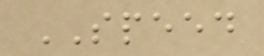SPEED
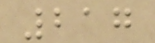217
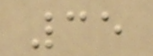35
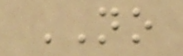NO
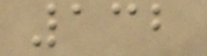132
